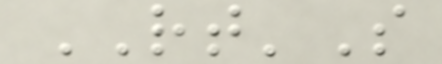RT'S
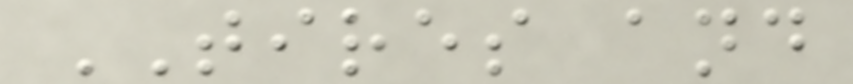TIRES and
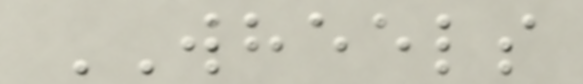WHEELS
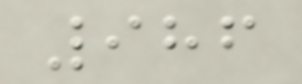986
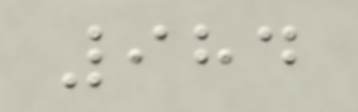984
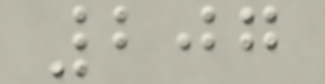207
